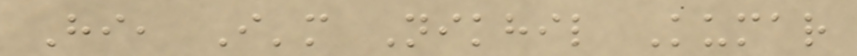Hi, I'm Nikhil Kumar
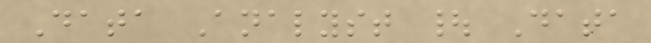Data Analyst | Data
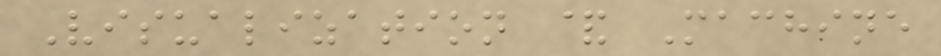Visualization & Machine
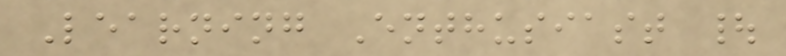Learning Enthusiast |
